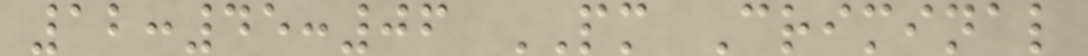12:45:06 PM Criminal
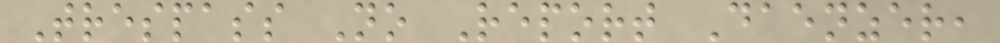Trespass No Report Daenzer,
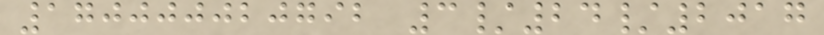170000020792 3/24/2017
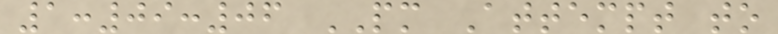1:09:06 PM Attempt to
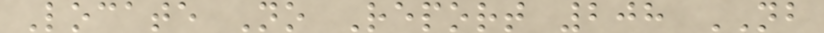Locate No Report 208 NB
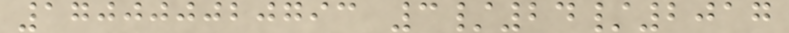170000020793 3/24/2017
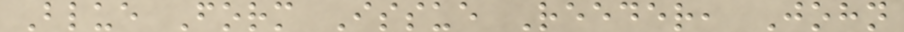Blue Form Issue Reeder, John
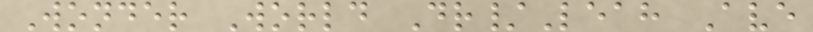Wonder World Dr/Leah Ave
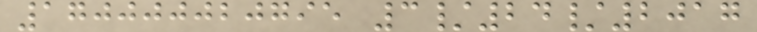170000020795 3/24/2017
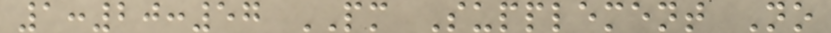1:20:57 PM Supplement No
